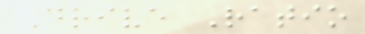Drive Ratio
